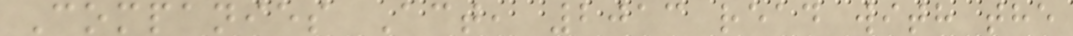Companies Act, 2013 read with the
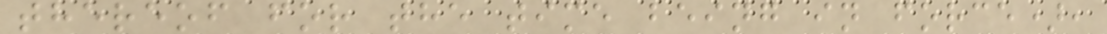thereof for the time being in force),
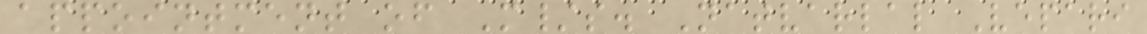appointment of M/s. Natvarlal Vepari
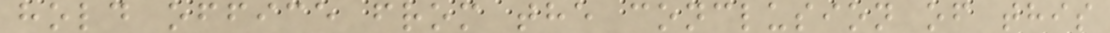hold office from the conclusion of this
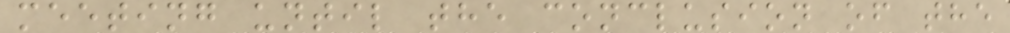meeting until the conclusion of the
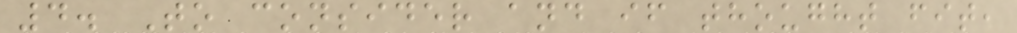4. To consider and if thought fit,
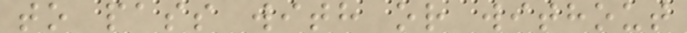to pass with or without
